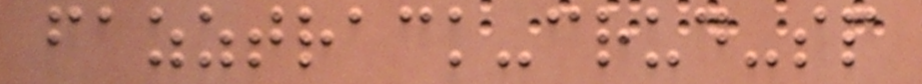fazztrack-crud-sp
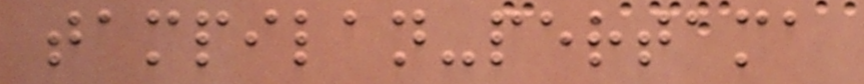tampilan-pertama
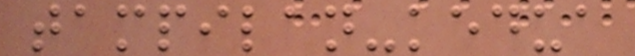tampilan-kedua
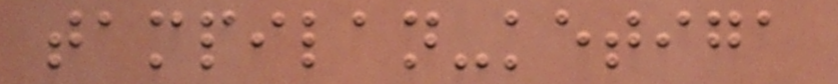tampilan-ketiga
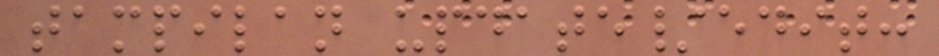tampilan update/edit:
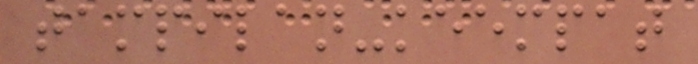tampilan-keempat
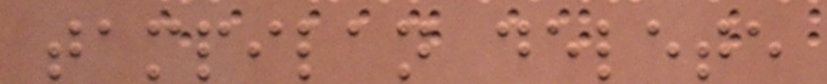tampilan delete
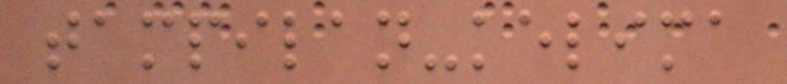tampilan-kelima
